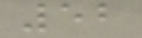52
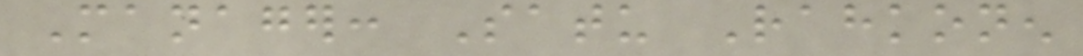Manager: Satu Rahkonen
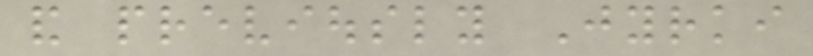and previously Jyrki
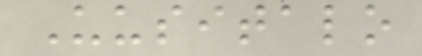Uusitalo
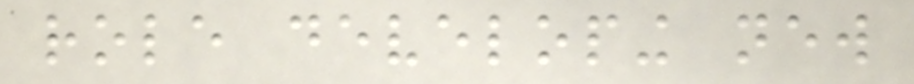role developing new
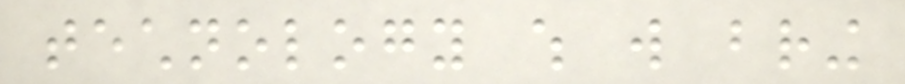technology which will bring
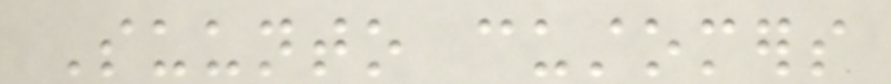Suunto customers
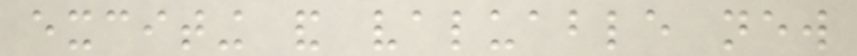exciting and valuable new
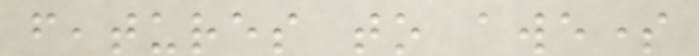features to awesome
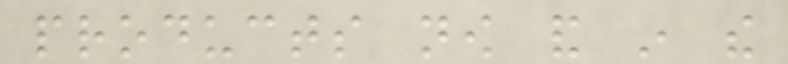products now and in the
